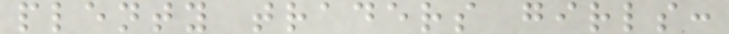plenty traders girls:
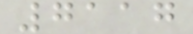7117
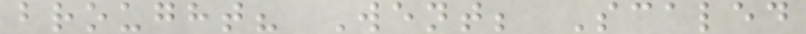brought? Went; Scaled
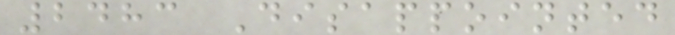2483 Disappointed
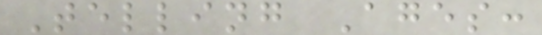Telling Ages:
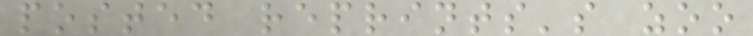posted reprints's zoo
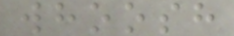whoosh
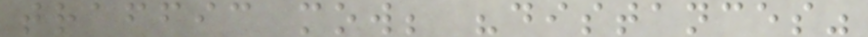traffic mow; "distances"
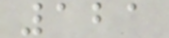121
